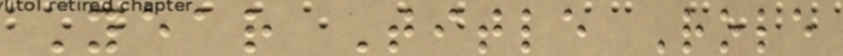Year Title Role
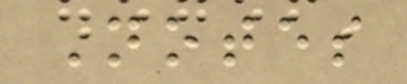Notes
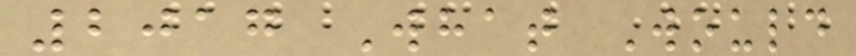2017 What Would
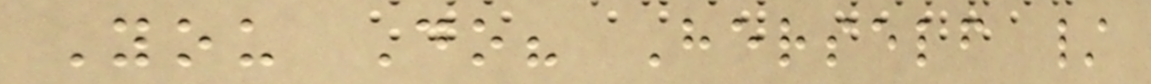You Do? Herself /
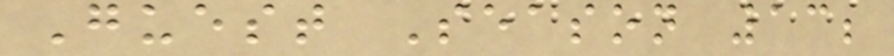Guest Season 13;
